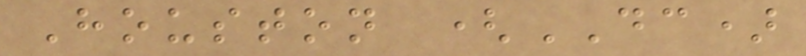Houston (DC)
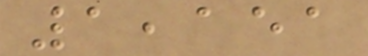1,151
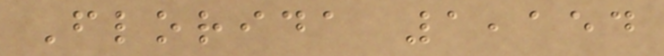Florida 1,154
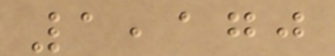1,170
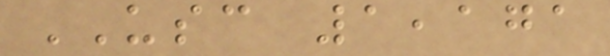USC 1,171
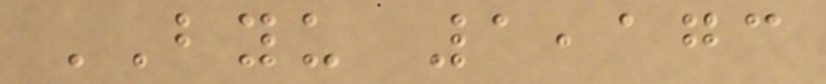BYU 1,173
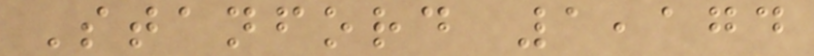Stanford 1,174
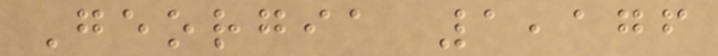Georgia 1,176
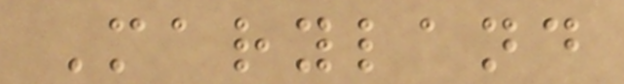Maryland
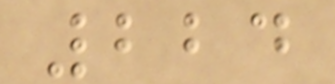224
